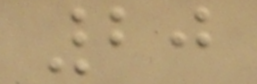20
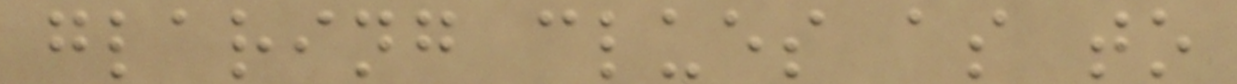glaring clues as to
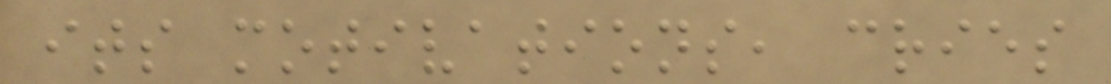its motivations, cries
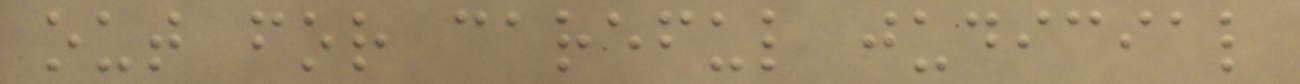out for careful judicial
